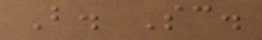B. Sc.
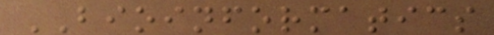BIOINFORMATICS
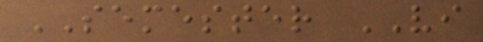SEMESTER VI
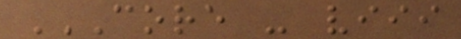CORE - VIII
